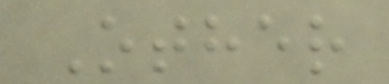Other
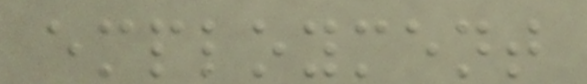employment
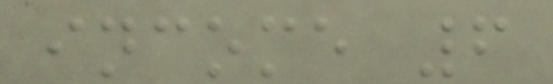income 6
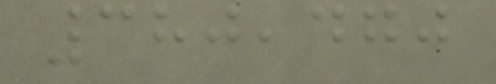380,470
